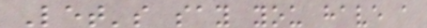Let's say you have a
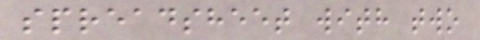spreadsheet with two
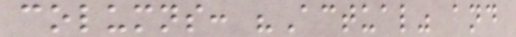columns: "Actual" and
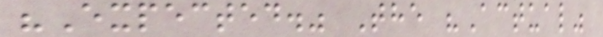"Expected." The "Actual"
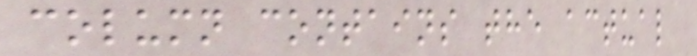column contains the actual
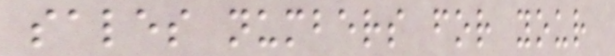sales numbers for your
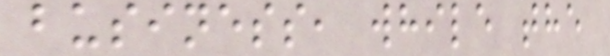business, while the
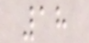18
